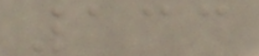133
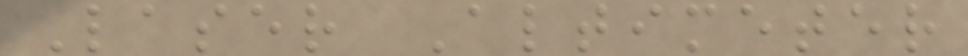Laser Altimeter
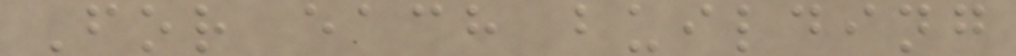For each building
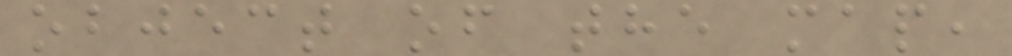object of the map,
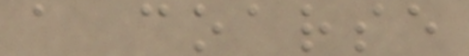a coarse
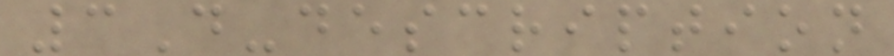3D-description
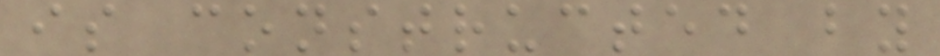is constructed by
